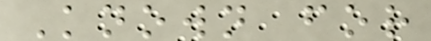Known for
